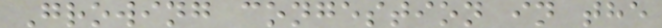Growing congestion in the
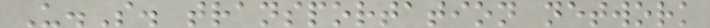U.S. transportation network
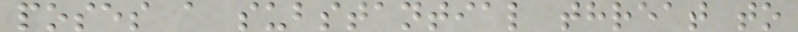poses a substantial threat to
